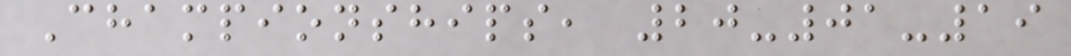Championships, 20-01-19
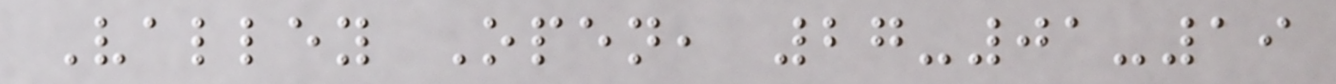Valley Open, 27-01-19
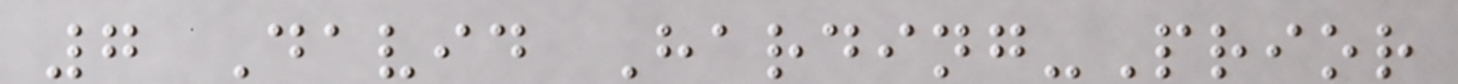7 David Harding-Prior
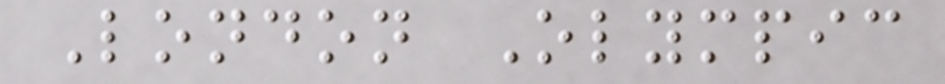London Olympic
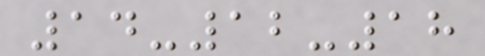14-12-18
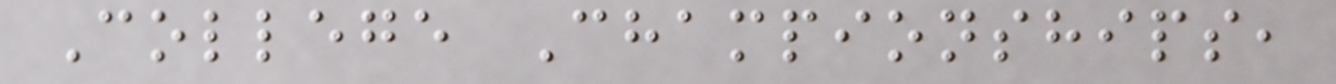College Championships,
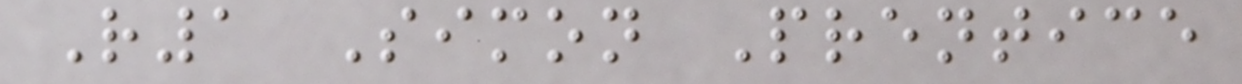R1 Simon Prentice
